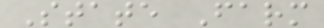State Farm
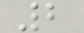2
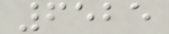6525
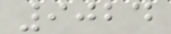9024
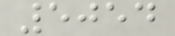5054
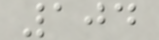104
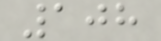108
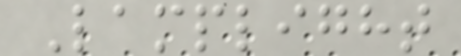Lamplight
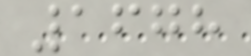1678
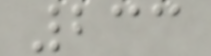233
